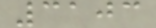3103
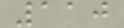110
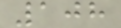108
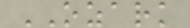OZARK
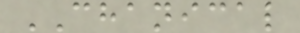CHANICAL
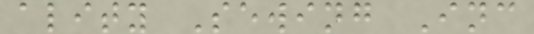ality Sewing Inc
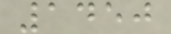1450
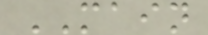MAIN
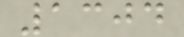1304
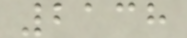2138
